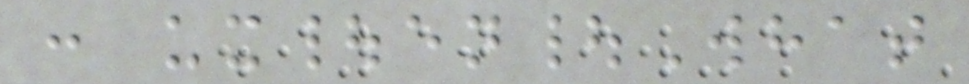: ux|en|What
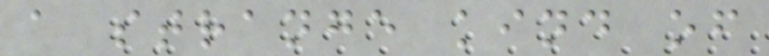a strange kind of
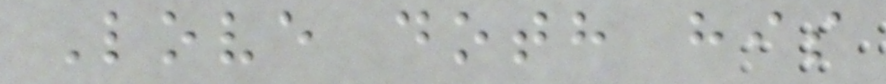Love doth his
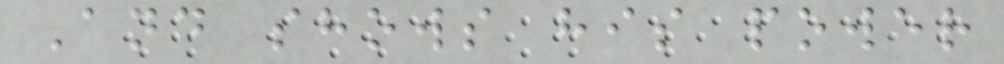And shows his power
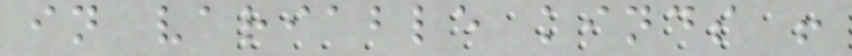in variable kinds !
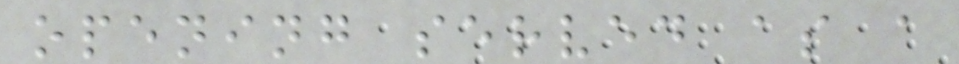opening served as a
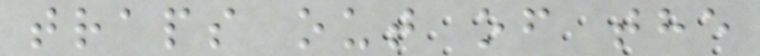traps out of the
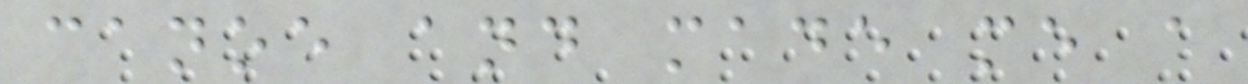canoe and made me a
